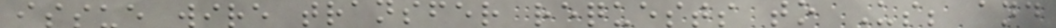issue wire transfer requests to Us; and
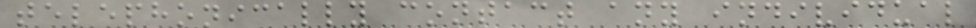telephonically contact any individual
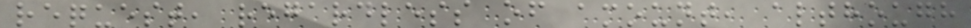request, regardless of amount, although
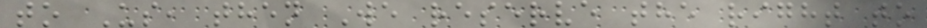to Us, then We reserve the right to
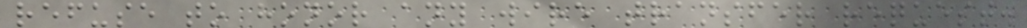refuse to honor any wire transfer request.
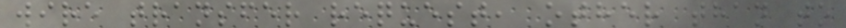wire transfer request, other than to
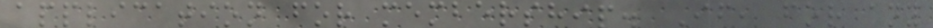application for membership. If, for any
